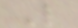L
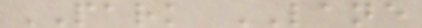PARK LANE
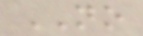NO
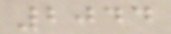2044
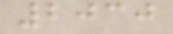2030
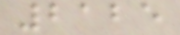2125
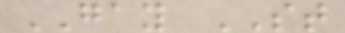GAY ST
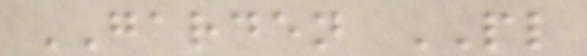GARDEN PL
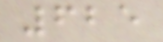625
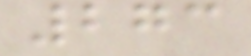273
